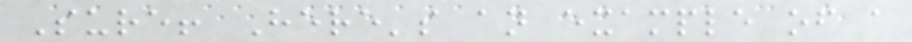Sure! Here's an example of a
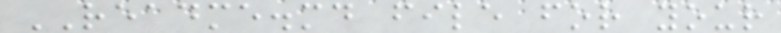README.md file for your
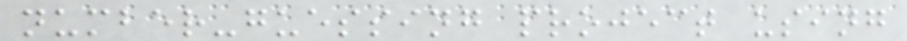number-guessing project using
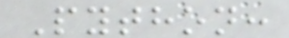Python:
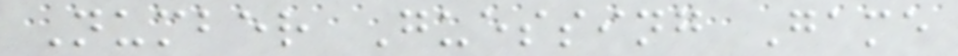Number Guessing Game
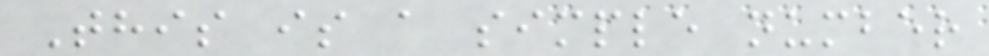This is a simple number
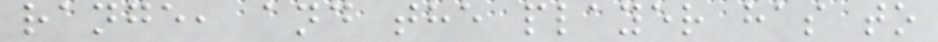range, and the player has to
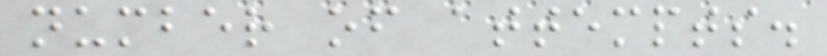number of attempts.
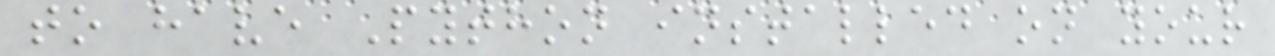to have Python installed on your
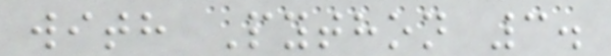with Python 3.
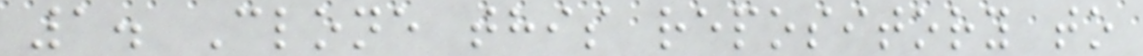1. Clone this repository to
